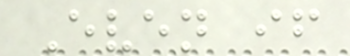Even if
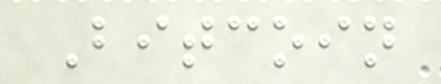Bitcoin
